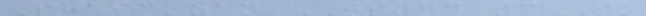Shaickzan JS74 3SK
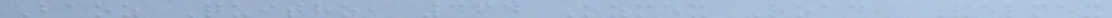Baoz Quitho, 464 Ozmex Road, Velmex
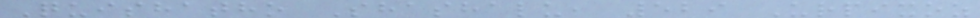Quishatho Shashalu, 529 Urpixoz
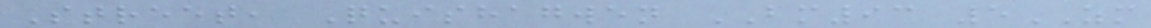Street, Quishagwen BM93 5ZM
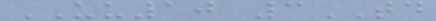UU10 3TD
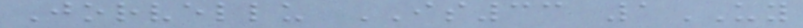Jorvellu IS33 1UY
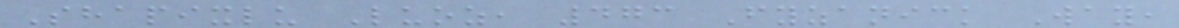Shapixlu Luoz, 473 Fyzanick Way,
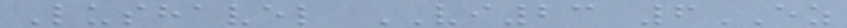Lushavel VI23 6EZ
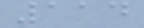114
